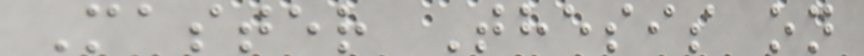Master Thesis on
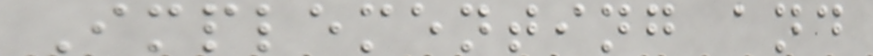Implementing and
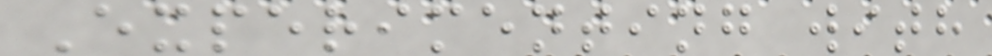Experimenting with
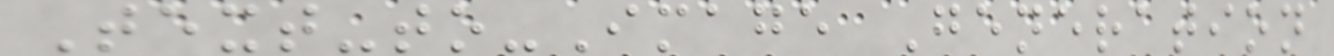Text-to-Image Generation
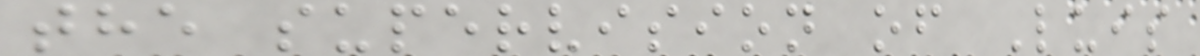the supervision of Luis
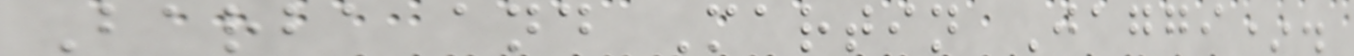Barba and Martin Jaggi*.
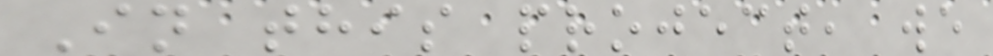In this project, we
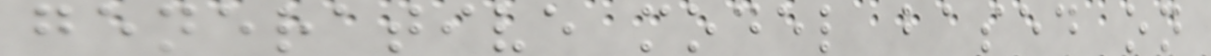generative model based on
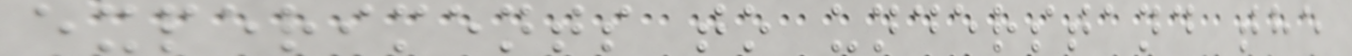experiments to understand the
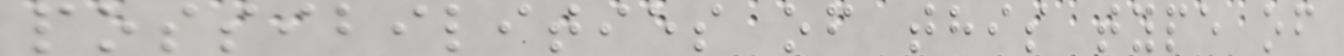possibilities of this type of
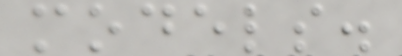models.
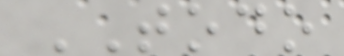TODO
